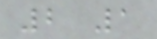2 1
